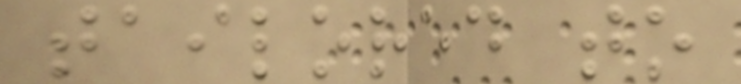tailored to
